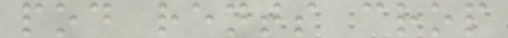pod rents crop
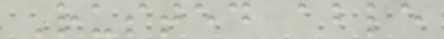Rusted able
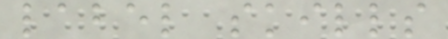label skills
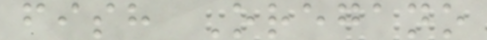fish Oregano
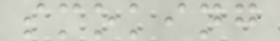smoking
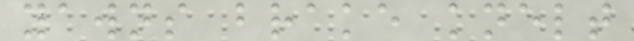yawns brake knelt
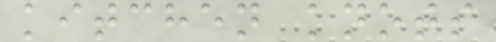kitchen knots
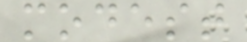modest
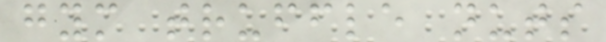gym truffle nuts
